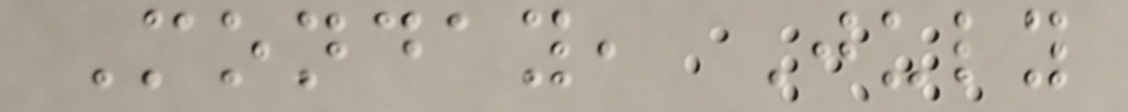Monday, July
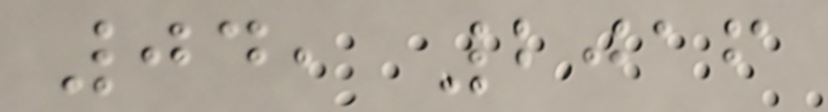04, 2016
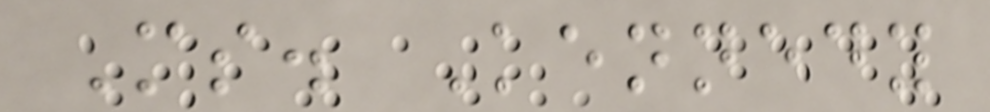Ms. Kennedy
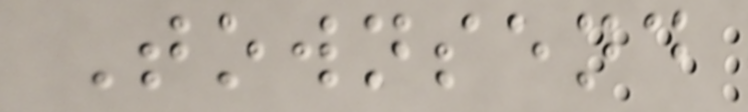Townsend
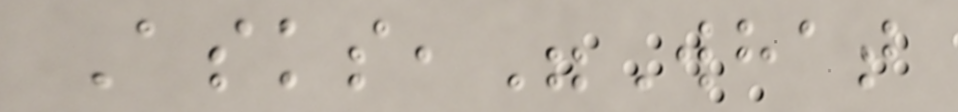Asks,"What
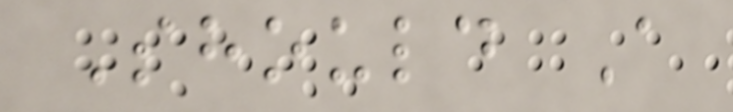Should A
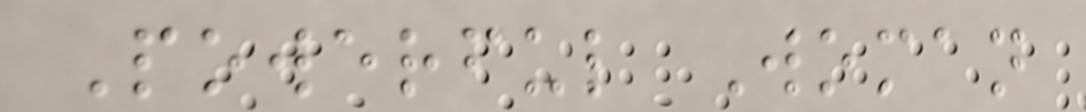Powerful Woman
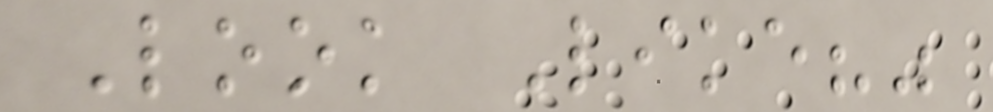Look Like?"
